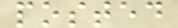posted
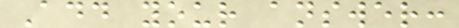Add your answer:
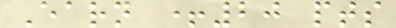Earn +20 pts
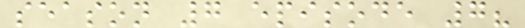season 7 episode 7?
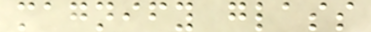magnify glass
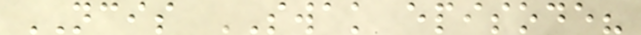NCIS SWAK episode?
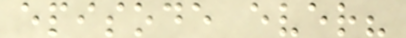episode ever?
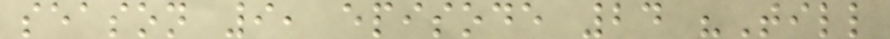season 9, episode 24 "Till
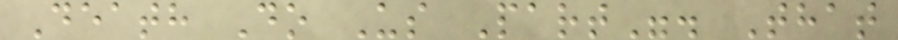Death Do Us Part". That
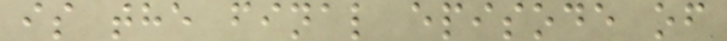is the final episode of
